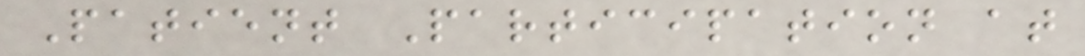Patient Participation at
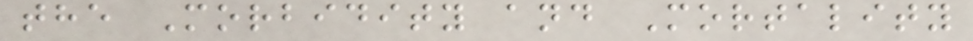the Morbidity and Mortality
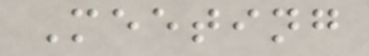Meeting
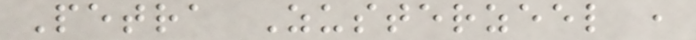Petra Zusterzeel ,
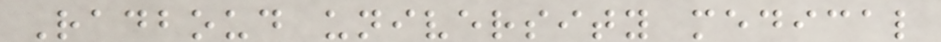Radboud university medical
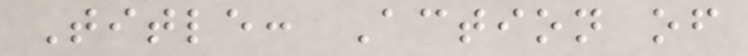Title: Action of
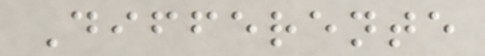Differente
